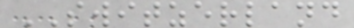SWITZERLAND
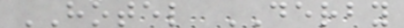HOTEL DERBY
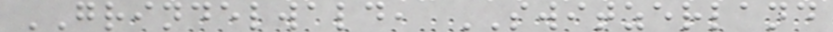GRINDELWALD, SWITZERLAND
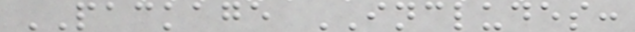PACKAGE INCLUDES:
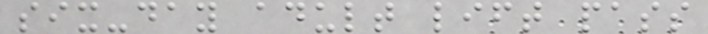six-day adult lift pass
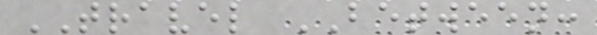TRAVEL BETWEEN:
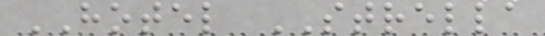HOTEL STRELLA
